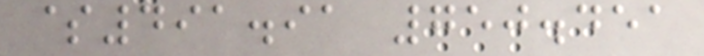$491.91 750.451
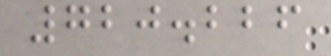720.226
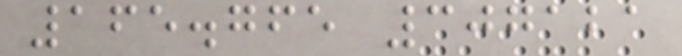165.765 307121
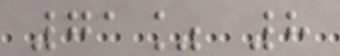71% 8
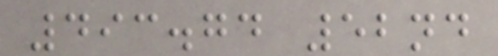493.74 52nd
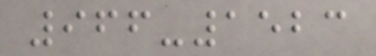966-1523
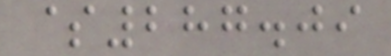$287.09
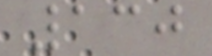130
